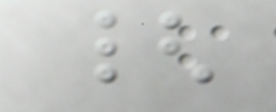{
